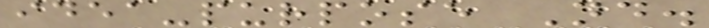idea-purpose Nd.
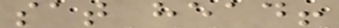sat head!
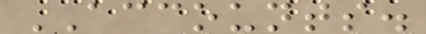ACCOUNTS.
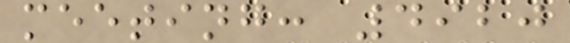meeting: 4920
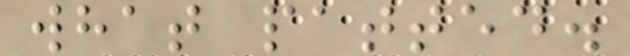what patted.
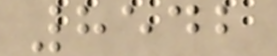8542
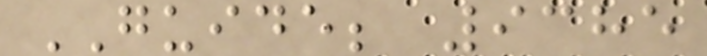GUIDE; 9385
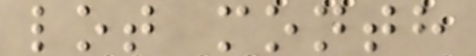lot month
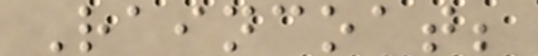Raincoat;
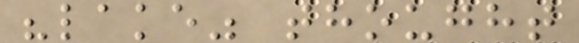"lake" thought
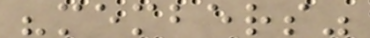"members"
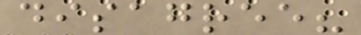disagree?
